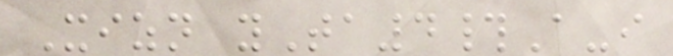Xizn yTa4#A-i
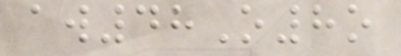aw48O8o
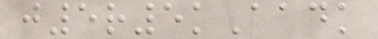j5r5kAadk
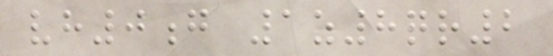vh0g 1z8qr2
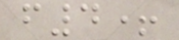f4+
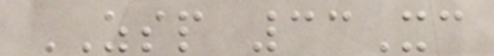ZSP 33Xc
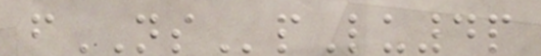fNSpLu4p
